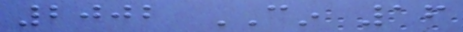2002 CIN 16
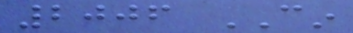2006 CIN
